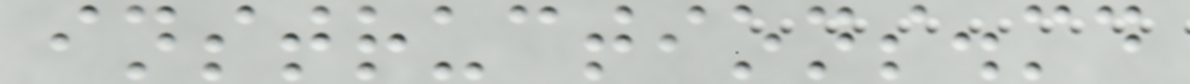instructions.md
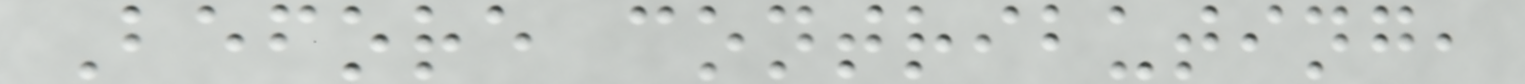Before contributing,
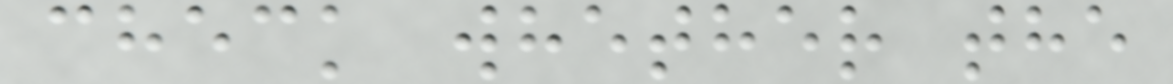check whether the
